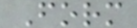Form
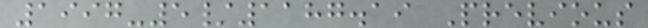1997-5/1187.19 Previous
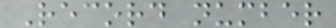Record number
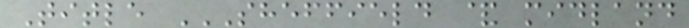Title SHEFFIELD & MIDLAND
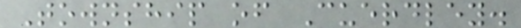Township of Cuerdley.
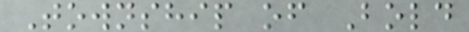Township of Bold
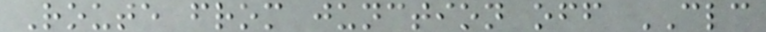Route from junction off CLC
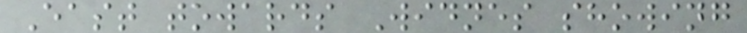East towards Widnes showing
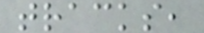tracks,
